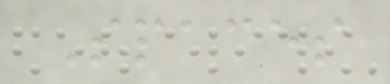Spaces
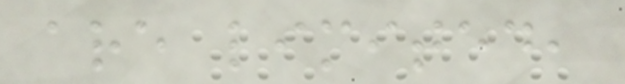are limited,
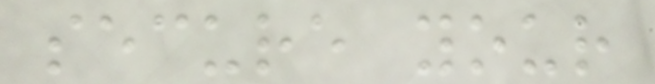secure your
